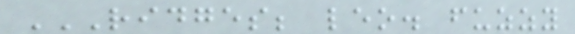RIDGES; LEO. FUZZY
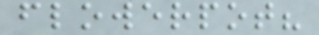flowerpot?
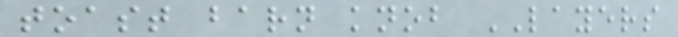toast barn knob LAYERS
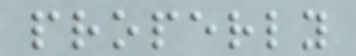properly
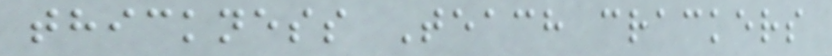thickness Teach crackers
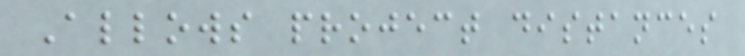Allows project distances
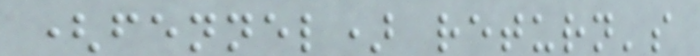(fennel) return's
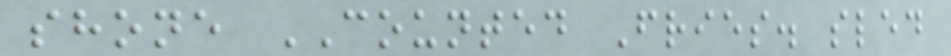shone COUNTED Fries. sled
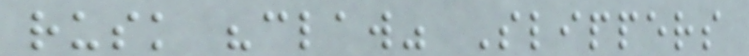rusk "claw" Slippers
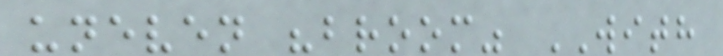uneven "broom" WITH
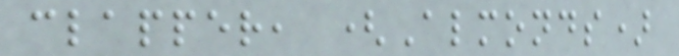clapper, (Almonds)
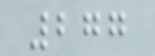277
